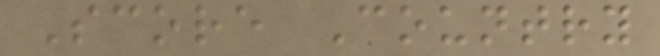Score Country
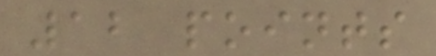12 points
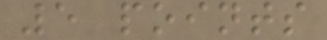5 points
